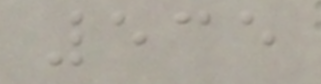535
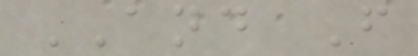AND F
